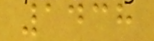1438
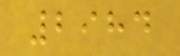2984
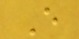E
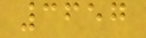3657
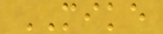MIKE
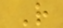R
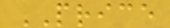PRICE
